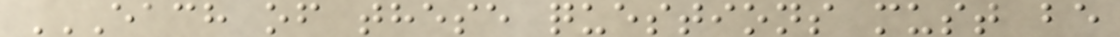EACH OF THESE QUESTIONS MUST BE
